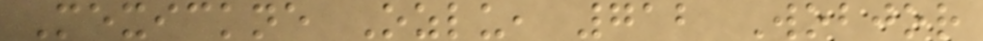Mexickne Ozlu, 712 Wobjor
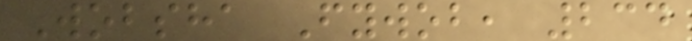Wobsha Fywob, 234
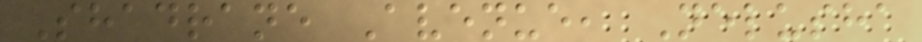Shadrane Avenue, Nelusha
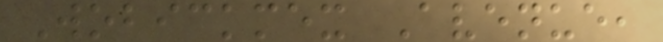Wobickmex Avenue,
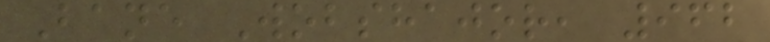Bane Wobshajor, 962
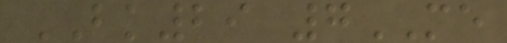BK29 7ME
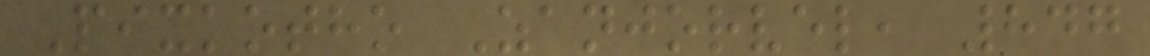Pixkotho Zanjorvel, 847
